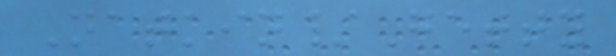Natkin/Getty
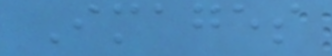Images
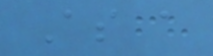As a
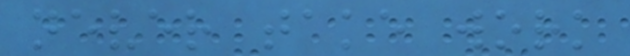never take work
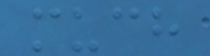much
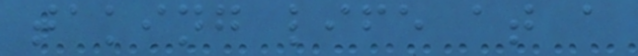taking life at a
